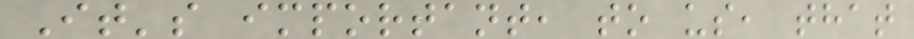It's important, to us, that
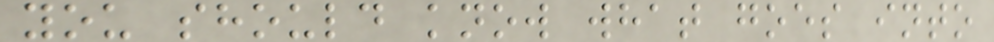you should know what goes into
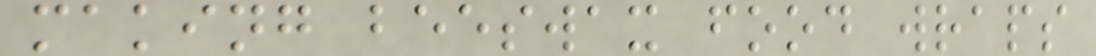making beeswax food wraps
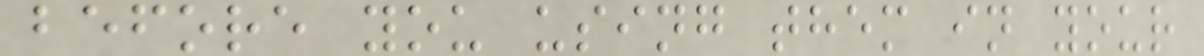before you using them in your
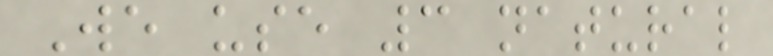We use 3 natural
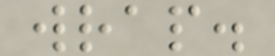wrap.
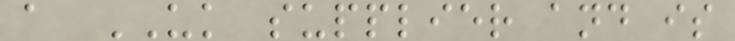a UK supplier and is
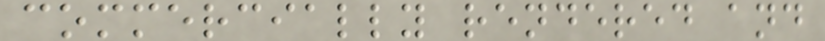commercially rendered and
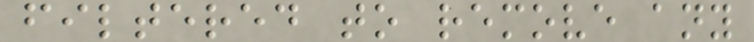filtered to remove any
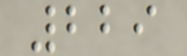229
